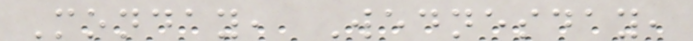Monday, Wednesday,
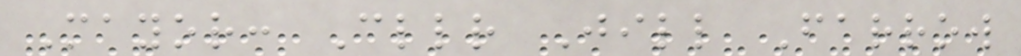Mayor: Cllr Jill Farrow
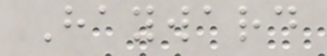Hayward
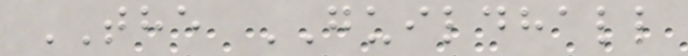THE GUILDHALL
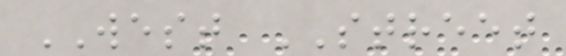WEST STREET
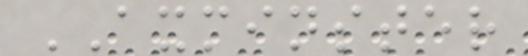AXMINSTER
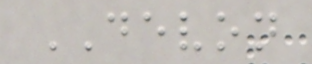DEVON
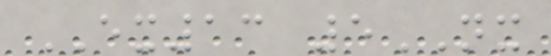EX13 5NX
